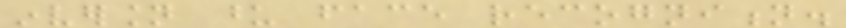inversion upon face recognition.
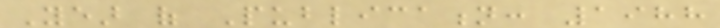Year of Publication: 1988
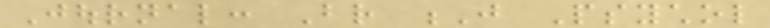Journal: Br J Psychol
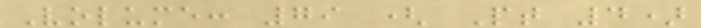Volume: 79 ( Pt 4)
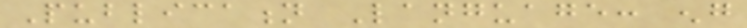Publication Language: eng
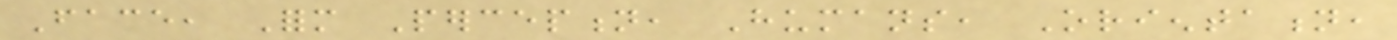Face, Form Perception, Humans, Orientation,
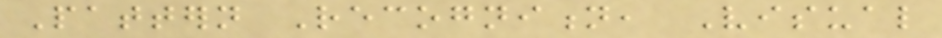Pattern Recognition, Visual
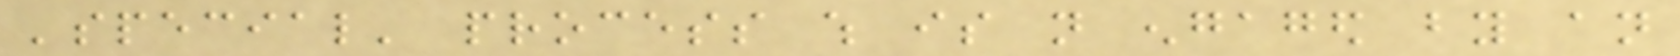'special' process which is not engaged by an
